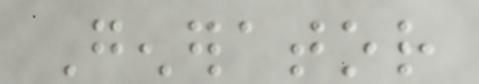Generator
